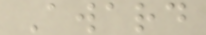Award
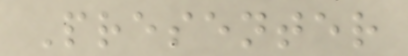Presenter
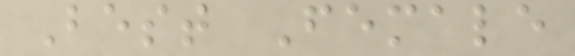Best Female
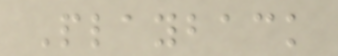Playback
